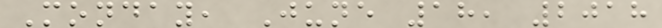Monday, June 18, 2018
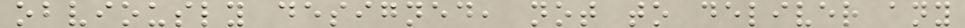obviously designed, not to deliver any
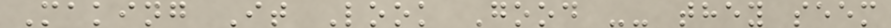Making It Look Good -- they seem
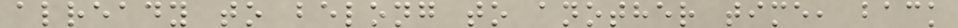already to belong to another time, back
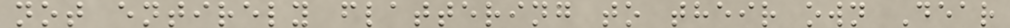not entirely flattering to their own Dear
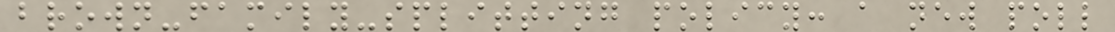brown-family-splitting policy: a new poll
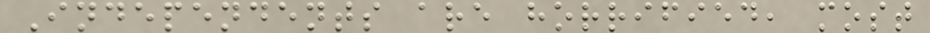Independents are horrified, most
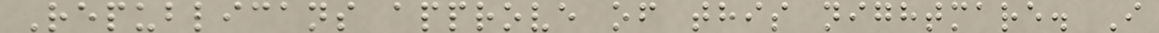Republicans approve of this nightmare. I
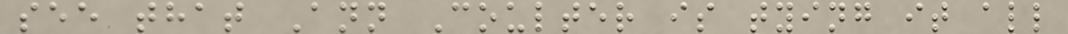see that Ann Coulter is tying it all
